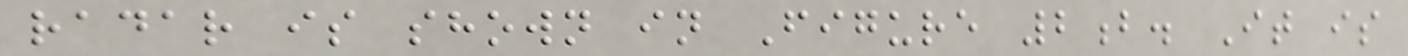radar is shown in Figure 2b. It is
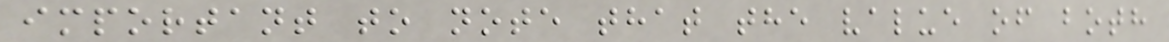important to note that the value of both
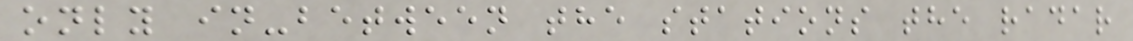only in-between the stations the radar
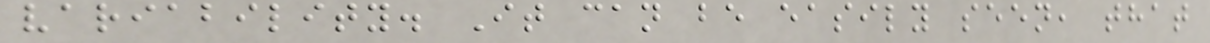variability. It can be easily seen, that
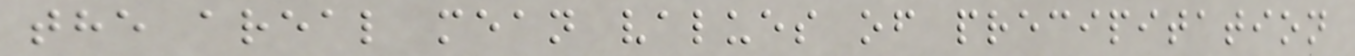the areal mean values of precipitation
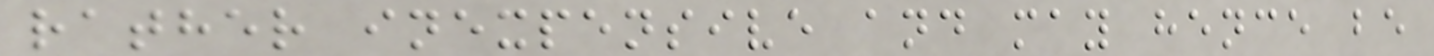rather inexpensive and may hence be
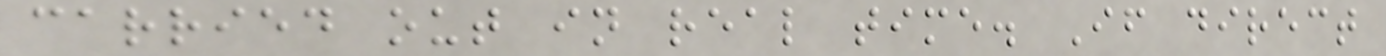carried out in real time. If direct
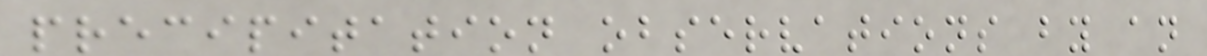precipitation observations by an
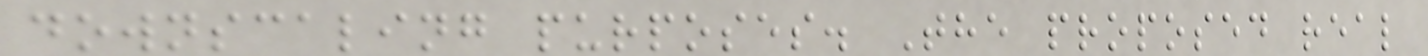downscaling purposes. The proposed real
